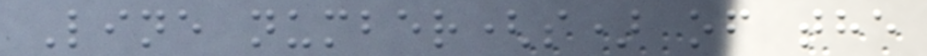Line number(s) of the
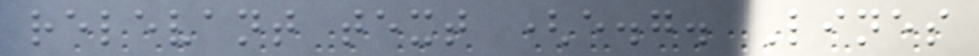relevant text (e.g. Lines
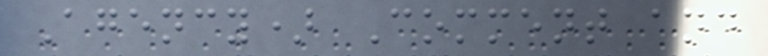Agency) Comment and
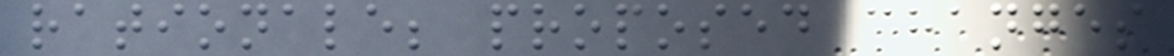rationale; proposed changes
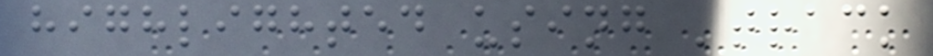highlighted using 'track
